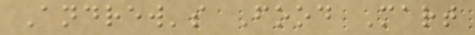Andrew's Food Mart
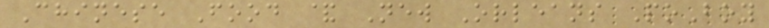Chinese Food & New Orleans PoBoy
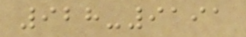928-9191
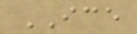ICE
